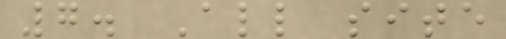7. All site
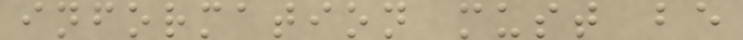information must be
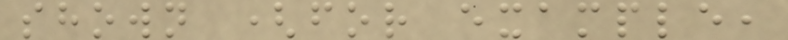shown (for example,
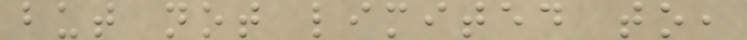but not limited to,
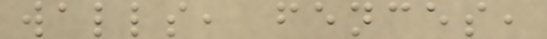walls, fences,
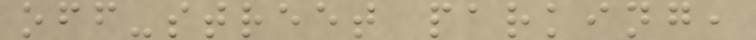off-street parking,
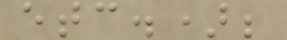etc.);
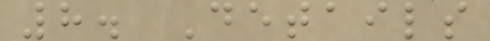8. Details
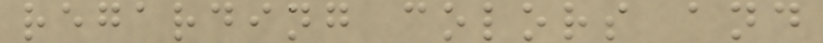regarding colors and
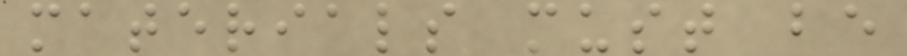materials must be
